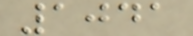1041
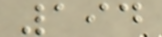194
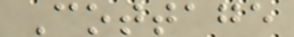Cottage
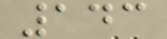143
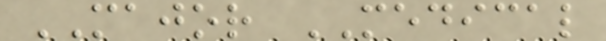MAJOR MEDICAL
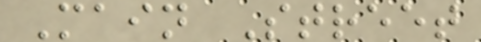Main Street
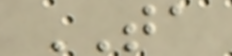TA
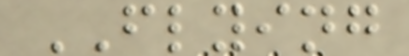FLYING
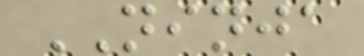NINJA
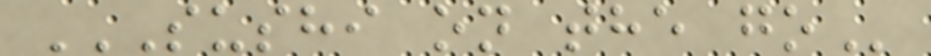SUSHI ON THE GO
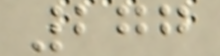277
